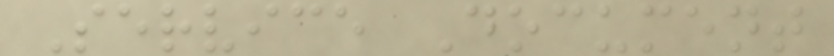Service Document
